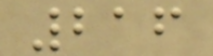216
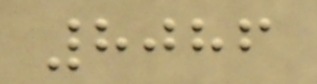8086
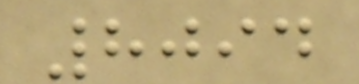8094
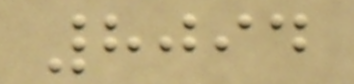8094
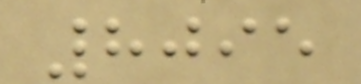8095
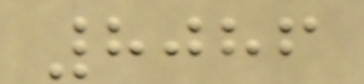8086
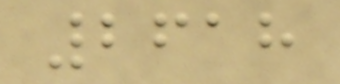2618
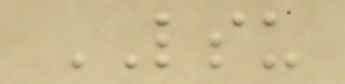LSU
